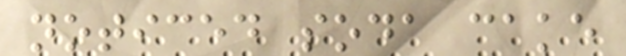noticed soda cake
